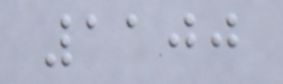1100
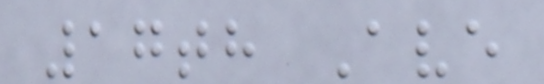17th Ave
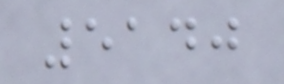5140
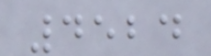4524
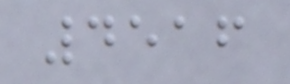4516
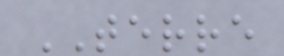TERRE
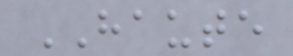HAUTE
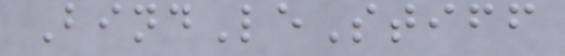BindLeStiff
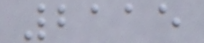2115
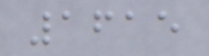1615
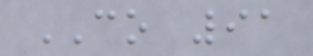CO 91
